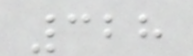328
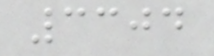3304
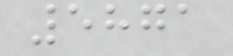5871
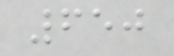650
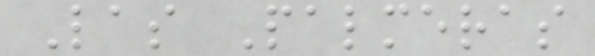Las Palmeras
